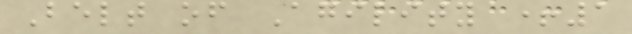Belt of Agility +1
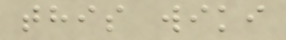this wiki
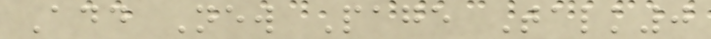Add New Page Talk0
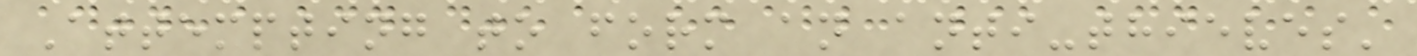Attempting to form an anti-thieves'
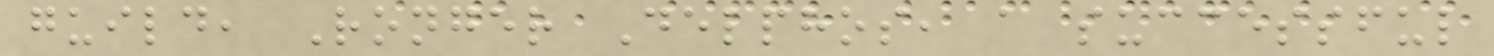guild, Ronger Delphos, a successful
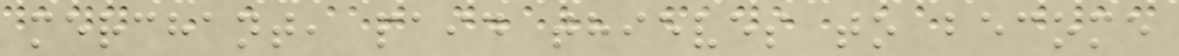merchant, paid thieves to become
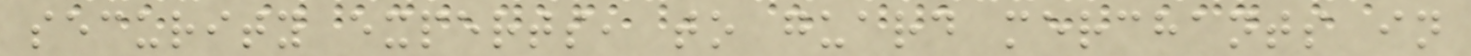security experts, to guard merchants in
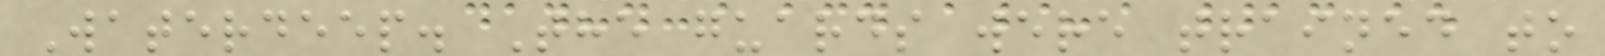Waterdeep. The guards were trained to
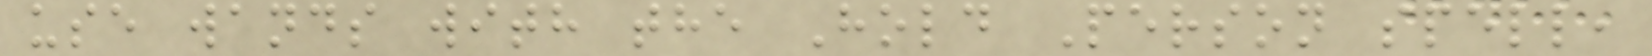use wands with the Hold Person spell,
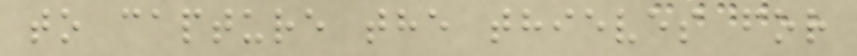to capture the thieves for
